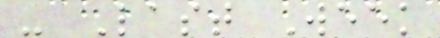- Last Week
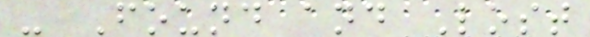- Found and Lost
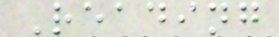Reading
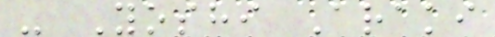- Yoshi Araki
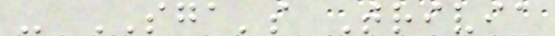- SGA's Trivia
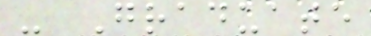- Graduate
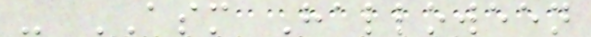- ASM Halloween
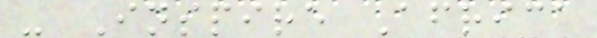- Inspire Africa
